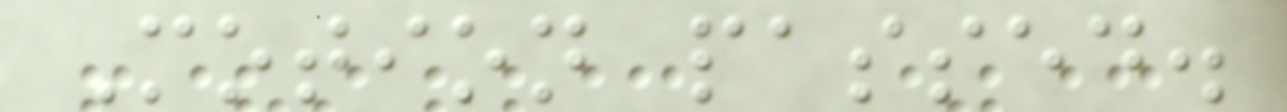Motion passed.
